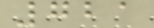721
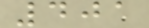401
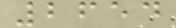2654
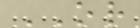OR
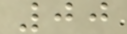00
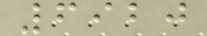6920
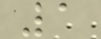1
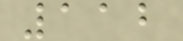112
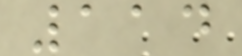114
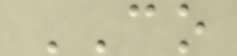CO
